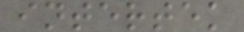intertek
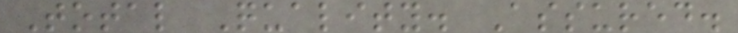Total Quality. Assured.
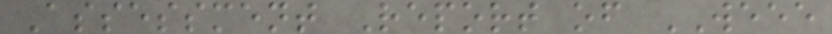Assessment Report of WEEE
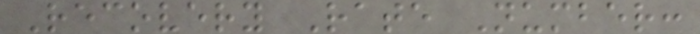Recovery Rate Number:
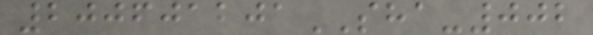200601201SHA-002
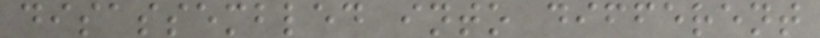disassembled into different
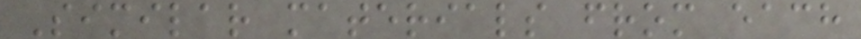Similar materials from each
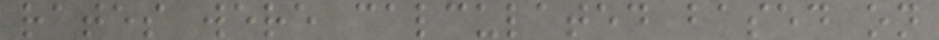rates were calculated based on
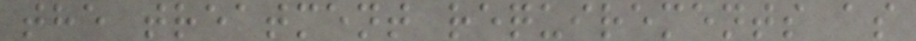the treatment requirements as
